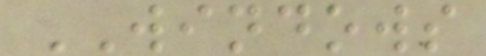WINDOWS
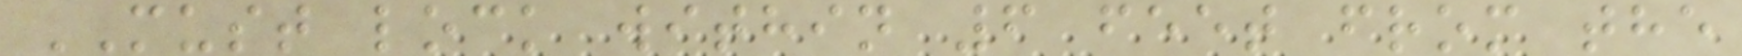MUST lock within 6 feet from the
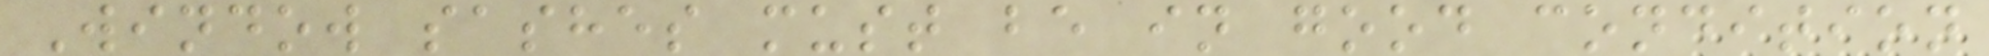Window sashes must be in good condition
